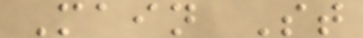Main St
